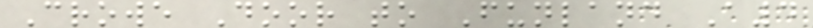Crowe Door to Funland A4
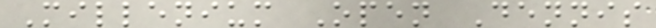Millenium Open Dennis
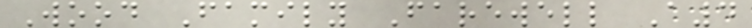Wood Family Farewell A4
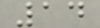14
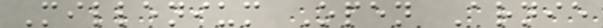Millenium Open Arnie
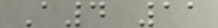A4 11
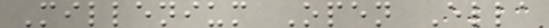Millenium Open Ella
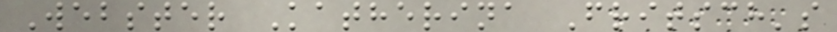Webster Katherina Fritsch's
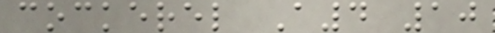cockerel A4 10
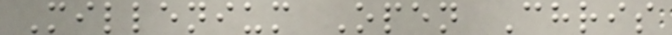Millenium Open Chris
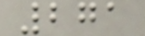271
